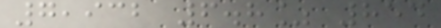7,932 6.8% 854
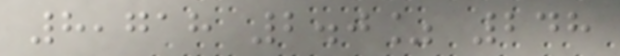8,718 2.0% 248
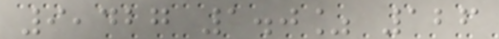9,427 1.0% 126
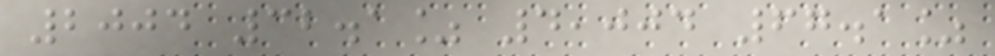2004 32.1% 4,004 67.1%
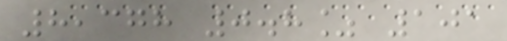8,378 0.8% 101
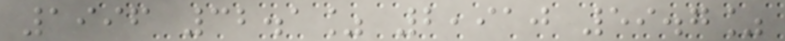1996 32.1% 2,910 59.7%
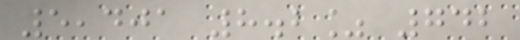5,401 8.2% 742
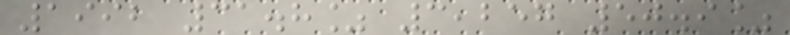1992 31.8% 3,257 50.9%
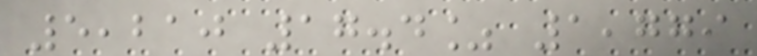5,210 17.4% 1,779
